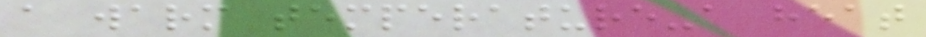a warm temperature-a heat
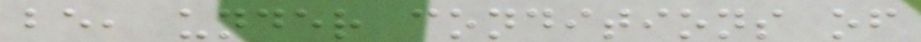be, under conditions of
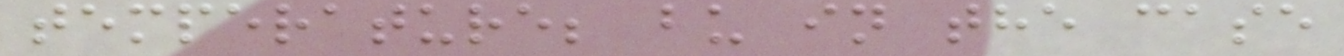temperature; bu in the case
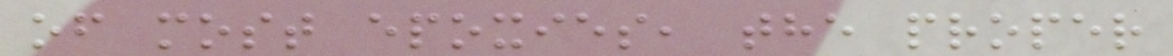of most epoxies, the proper
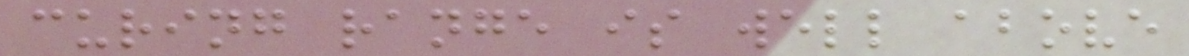curing range is well above
